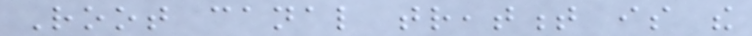Root canal treatment is the
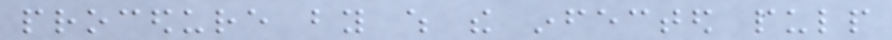procedure by which the infected pulp
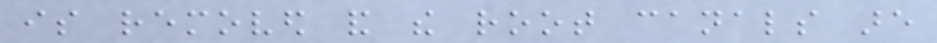is removed and the root canals are
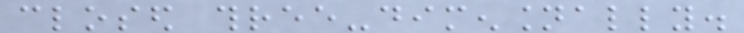closed three-dimensionally.
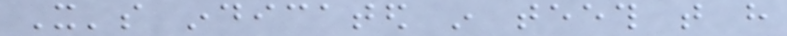It's indicated in teeth that have
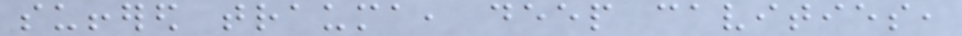suffered trauma, deep cavities,
